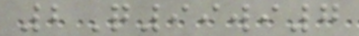2Q99wi7
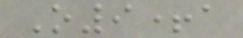O9+a
